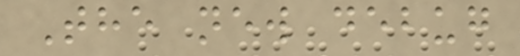The new debug
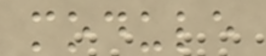module
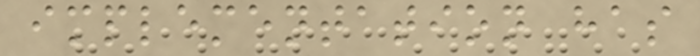implementation has
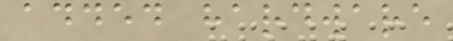added hardware
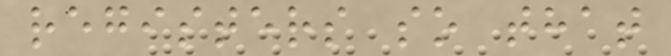registers so that
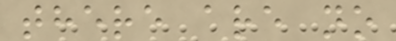there are no
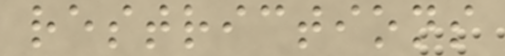restrictions
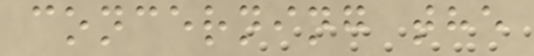concerning the
